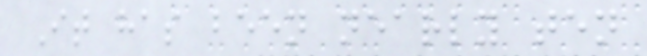It has been nearly ten
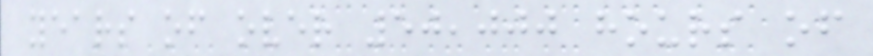years of over 50,000 hours of
